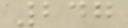247
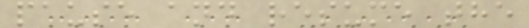pause and resume the
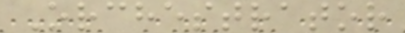Orchestrator
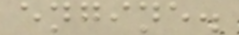engine.
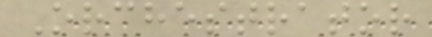Orchestrator
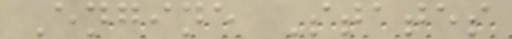Engine States
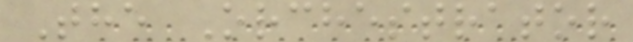The Orchestrator
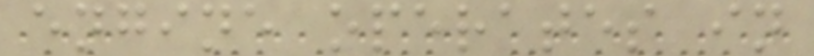engine operates in
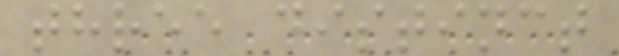three distinct
